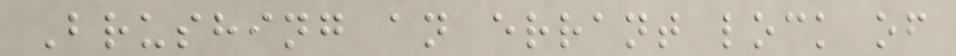Brushing an errant lock of
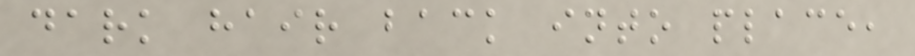dark hair back into place,
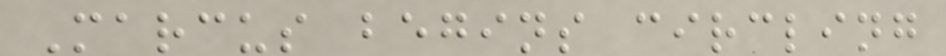Marcus begins circling
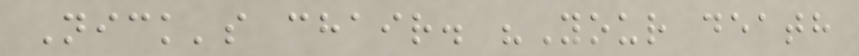Nick's chair. "Your death
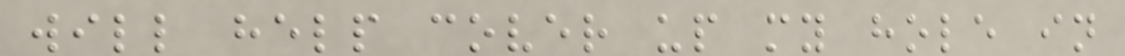will help cover up my hole in
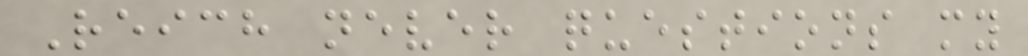Reich never questions my
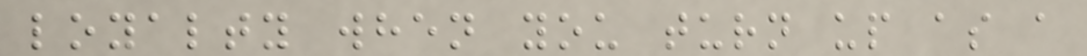loyalty when you turn up as a
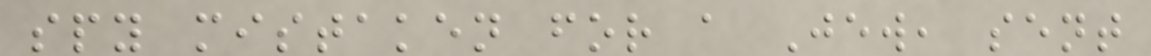spy mistaken for a Jew, sent
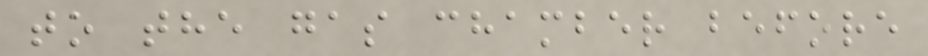to the gas chamber before
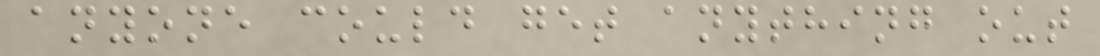anyone could get anything out
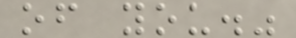of you."
